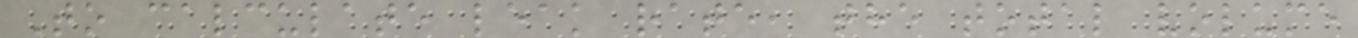To calculate leak rate, the total volume
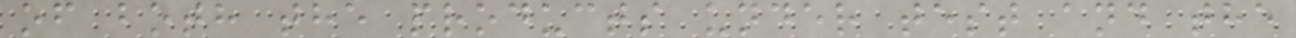of both the products under test and the
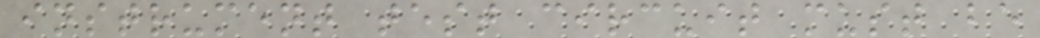instrument test circuit must be
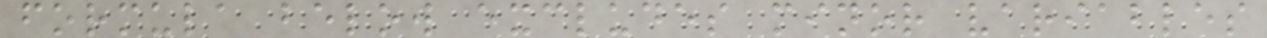formula below excludes minor variables
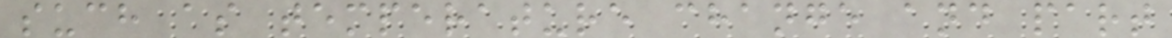such as temperature change and part
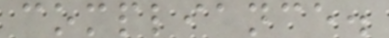compliance.
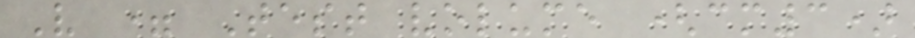V = Test volume (cm3)
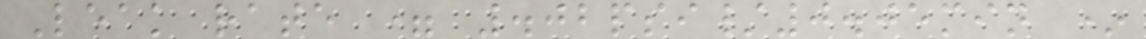Leak rate = .02psi/0.05min *
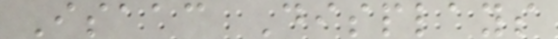Isaac Displays
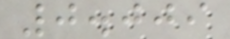0.009
